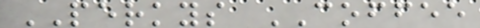PERKYS COFFEE
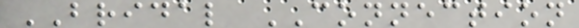BRIDAL CONNECTION
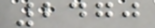2470
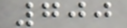700
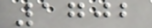1702
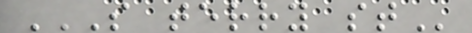S TERRY ST
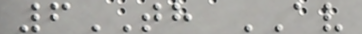6TH AV
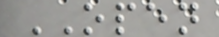OPEN
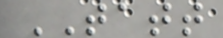TATT
